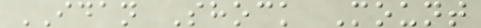IDAN Shock Mount
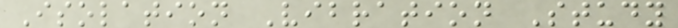Isolation Vibration Study
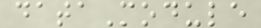dataModule
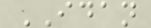IDAN
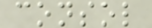consol
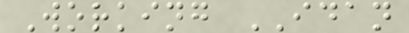Working IDAN
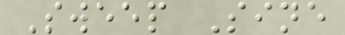Sweep Sine
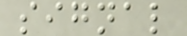signal
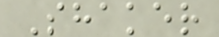Shaker
